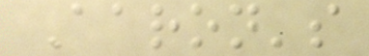Aaron's
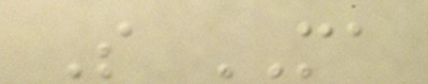S MA
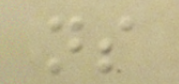ns
